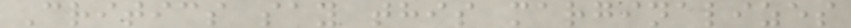Critics say this marginalizes
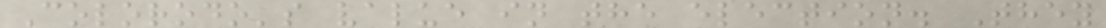Colorodo's value in the election. They
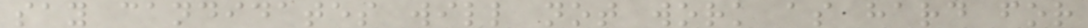say candidates will not work as hard for
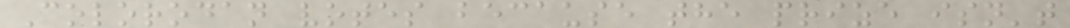Colorodan votes because the prize isn't
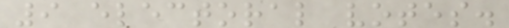9 electoral votes.
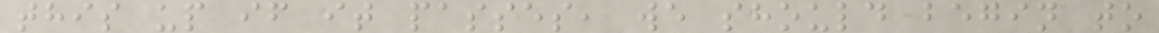this up if it passes, we should begin to
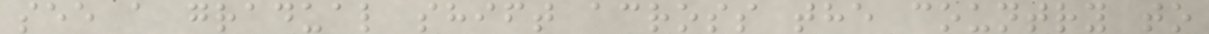see a gradual shift across the country to
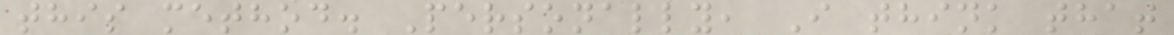this method. Personally, I think that
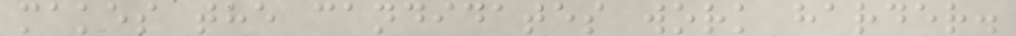makes the candidates work harder.
